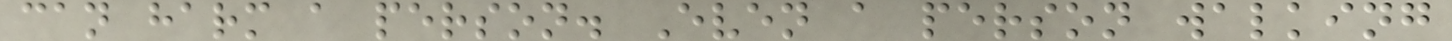can harm a person. Even a person walking
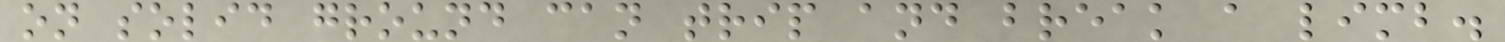on solid ground can trip and break a limb.
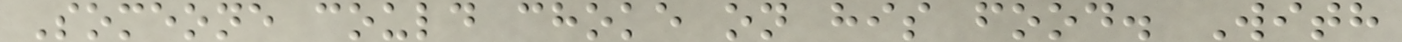Someone could choke on his food. With
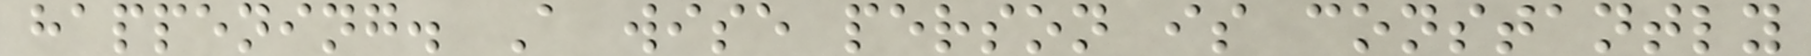happening. A wise person is constantly
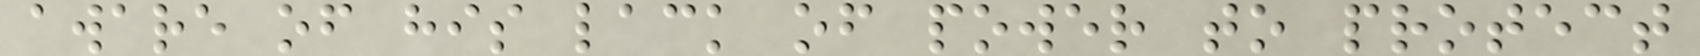aware of his lack of power to protect
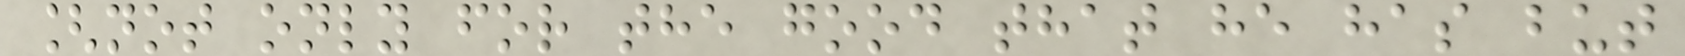[not only for the good that he has but
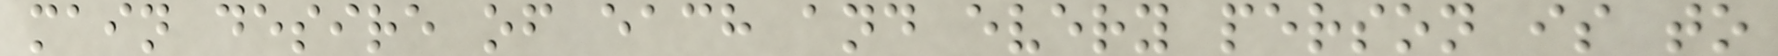main desire of each and every person is to
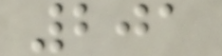201
